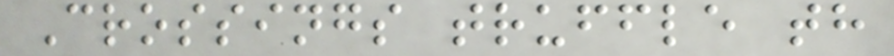Crossings truffle th
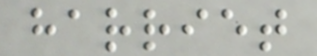harriet
